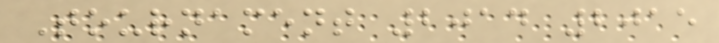Tournament 2014 2015
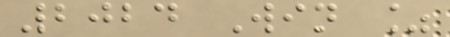2024 Win %
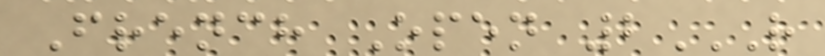French Open 2R
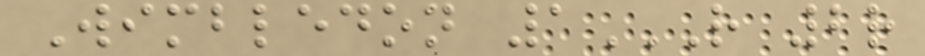Wimbledon 1R 2R
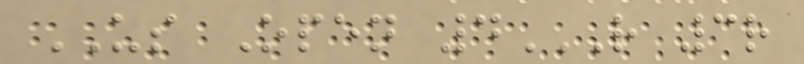US Open 4R 3R
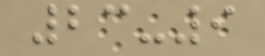23-9
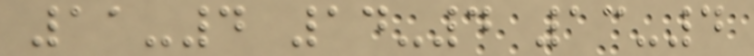11-4 14-4 13-4
